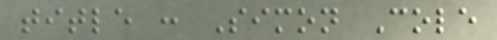title : Simon Cole
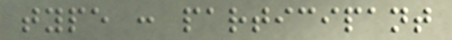type : participant
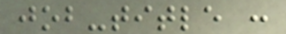job-title :
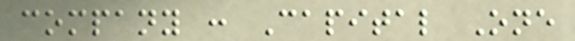company : Capital One
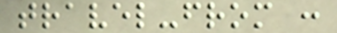travel-from :
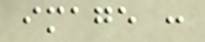image :
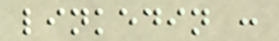linkedin :
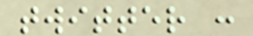twitter :
